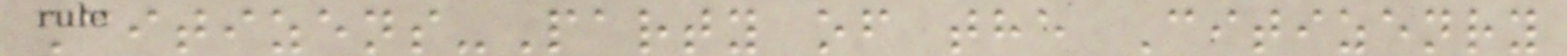Citizens-Party of the Citizenry
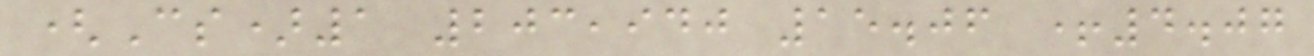(Cs)1 203,940 15.06 +4.07
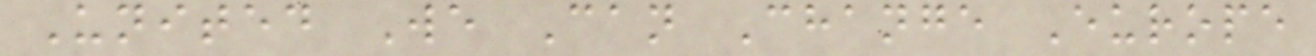United We Can Change Europe
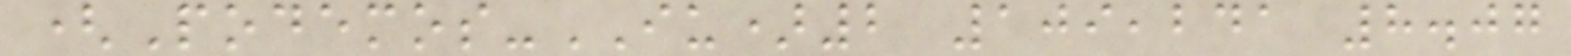(Podemos-IU)2 109,241 8.07
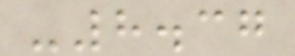-8.37
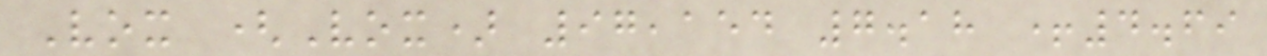Vox (Vox) 97,154 7.18 +4.69
